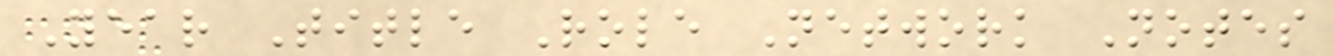Year Title Role Network Notes
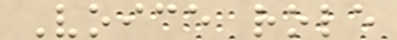Voice role
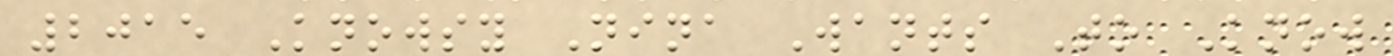2015 Knowsy Nina Wants To Know
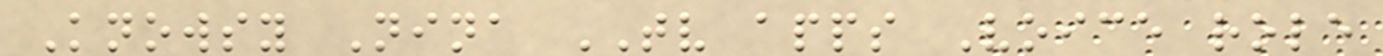Knowsy Nina TV apps Voice role
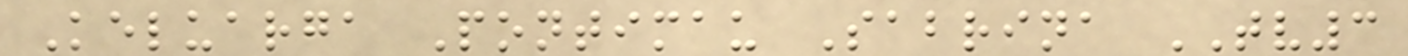Keluarga Pontimau Sabrina TV3
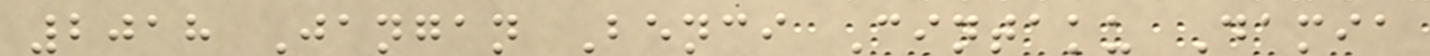2018 Jangan Benci Cintaku Damia
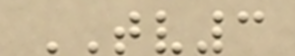TV3
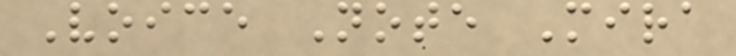Voice Note Mira
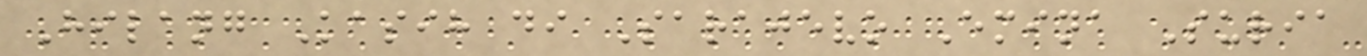Hilang Kasih di Sarajevo Emina Suria
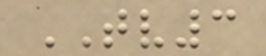TV3
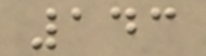143
